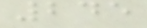245
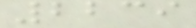2239
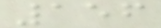156
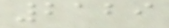2129
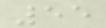55
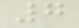7
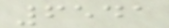6541
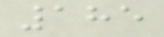185
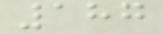187
